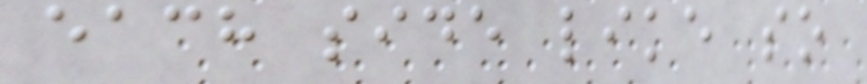each side like so
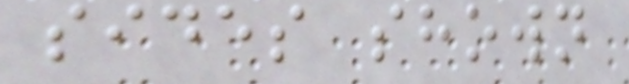sides shown
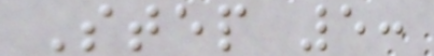Step 5:
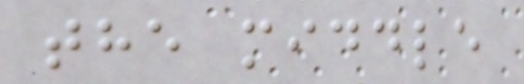the middle
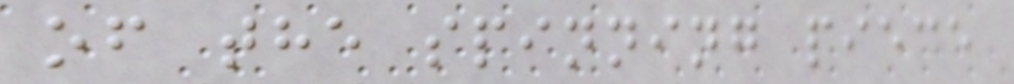of the spinning piece
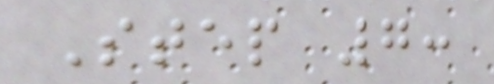Step 7:
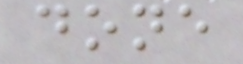done
